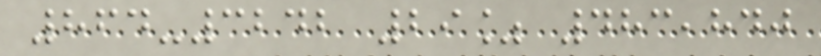864-3242 29% 483,840
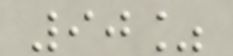90%
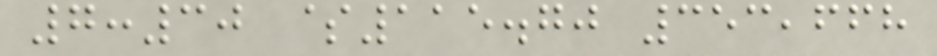7:30 $115.70 353,668
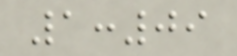1:09
